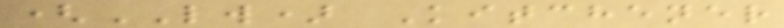(LW) Kitchener
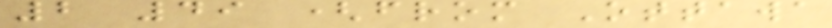2 49 (from Ottawa
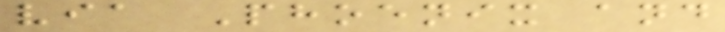via Phoenix and
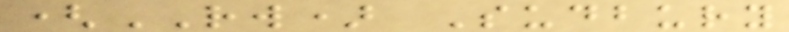(RW) Sudbury
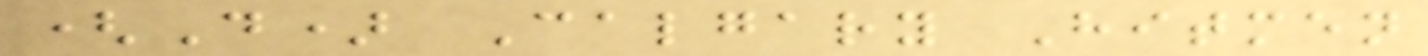(D) Calgary Hitmen
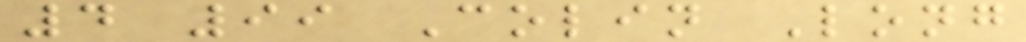4 99 Colin Long
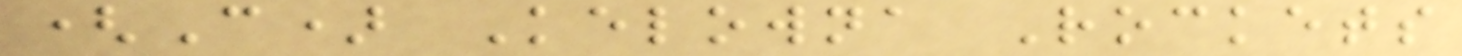(C) Kelowna Rockets
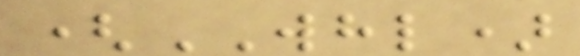(WHL)
